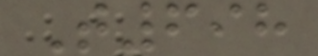T698
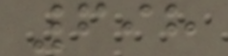698
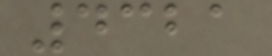4321
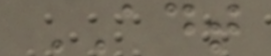ADT
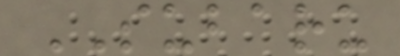SUBARU
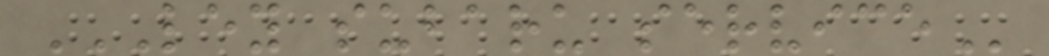LEY SUBARU SERVICE
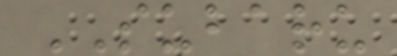SUBARU
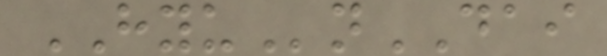HYUnDAI
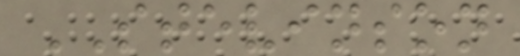STEVINSON
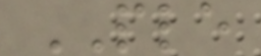PLE
